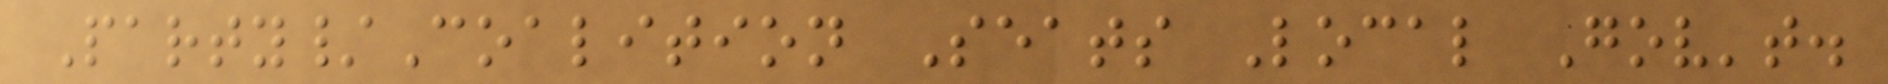Party/Coalition Seats Local Gov't.
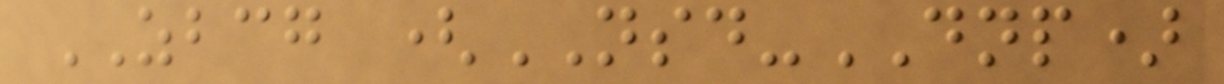ZBCG (NSD-DNP)
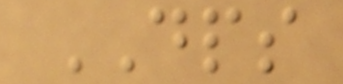DPS
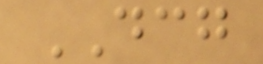DCG
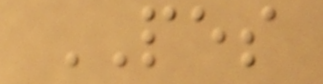PES
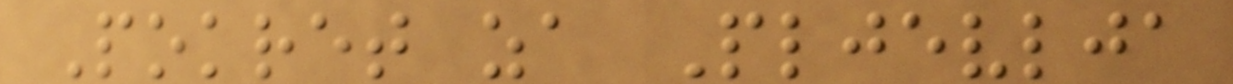Pokret za Pljevlja
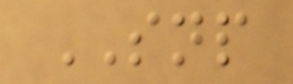SNP
